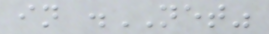in .NET"
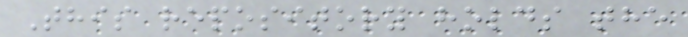This repository holds the
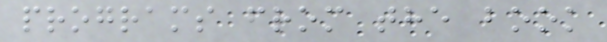programs from the book
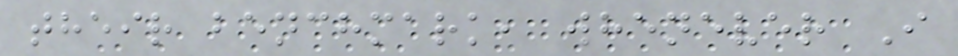their benchmark, whenever I
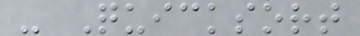- Quicksort
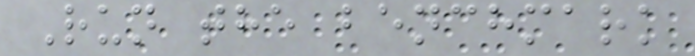Run the benchmark
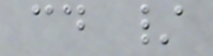cd /
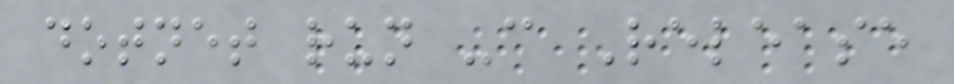dotnet run -c Release
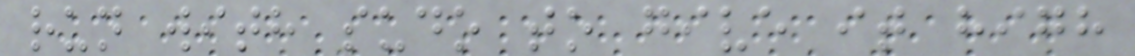run with sudo to give it high
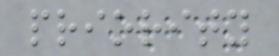priority
